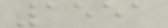1551
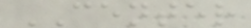CENTER
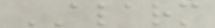ALARM
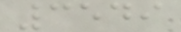3549
